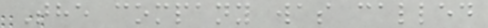The company was called
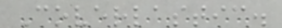Coverlastic.
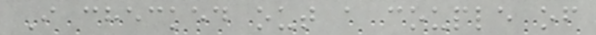I checked out a couple of
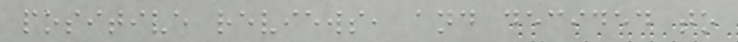positive reviews, and decided to
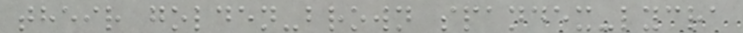their golden-brown spandex-lycra
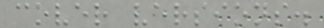cover versions.
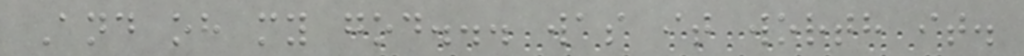And oh my god... was it worth it.
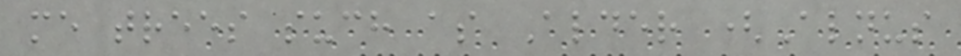me trees such as Alder (Alnus
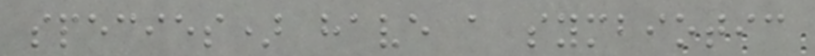species) have a symbiotic
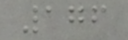176
